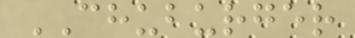CHUBURGER
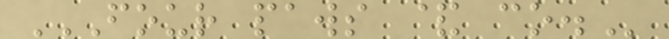FOUR PAWS & CO.
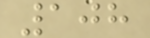108
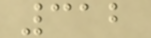312
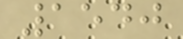1540
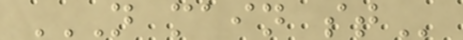N MAIN ST
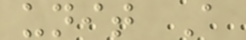unit A
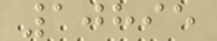10895
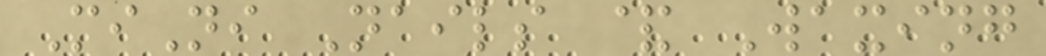MiNi Nails & Waxing
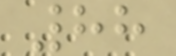88
